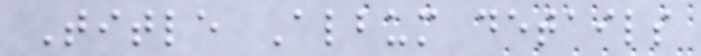Title Album details
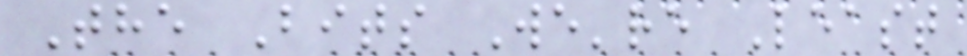The Bits We're Least
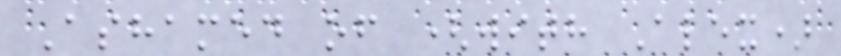Ashamed of (with Alex)
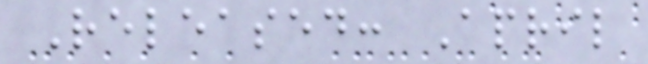Released: April
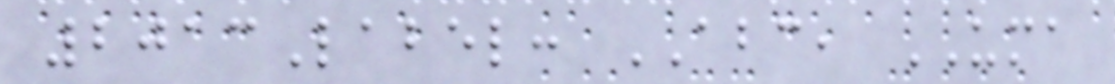2013Label: ABC, UMA
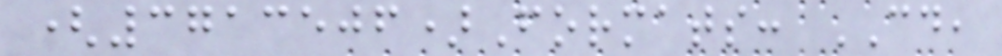(3713506)Formats: CD,
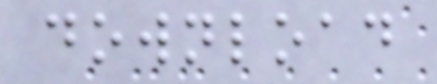download
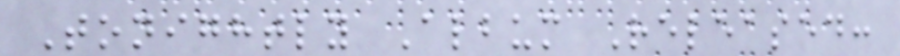Tonightly Album Released:
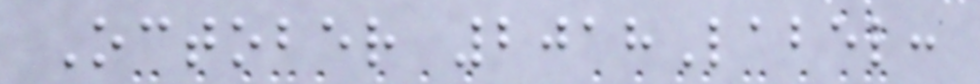October 2018Label:
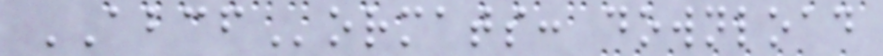ABCFormats: download
